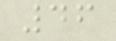46
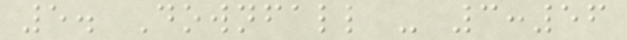5. Downfall - 3:56
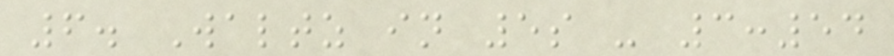6. Waltz in 5s - 3:54
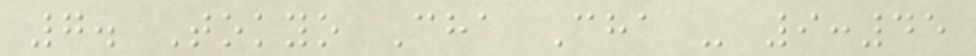7. Tokyo Cha Cha - 9:45
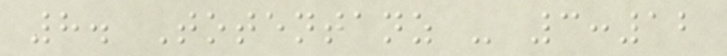8. Totentanz - 3:12
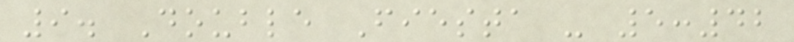9. Double Fiesta - 5:42
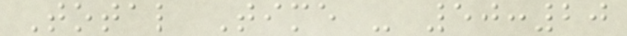Total Time - 50:20
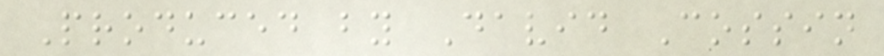Produced by David Cossin
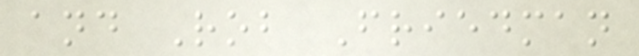and Rob Friedman
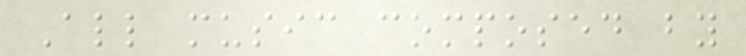All music composed by
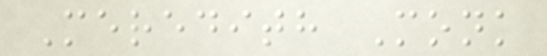Meredith Monk
